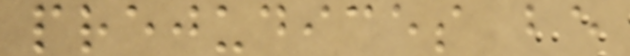prejudices be
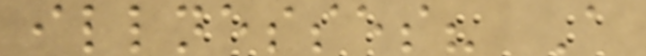illnesses? A
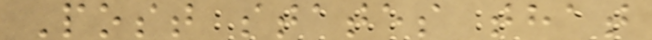Post states that
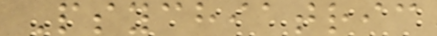Psychiatric
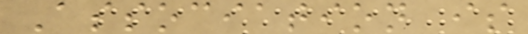Association is
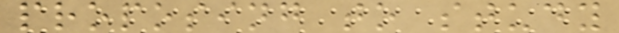proposing to study
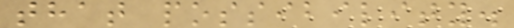that possibility.
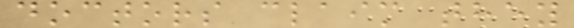doctors claim they
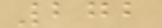272
